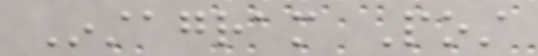Instagram Post
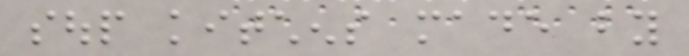soup kitchens made by
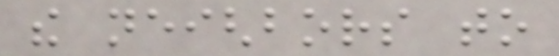the neighbors to
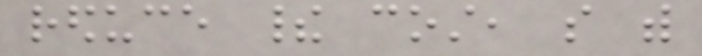reduce their cost, so with
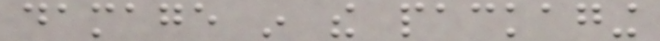damage in the packaging
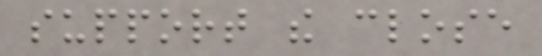support the close
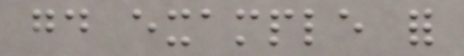good example for
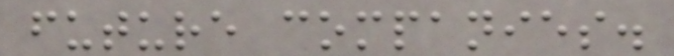future companies.
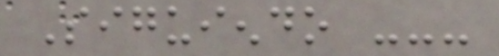Siguiendo ---
